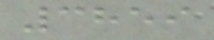3859
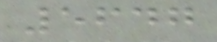5647
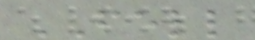FELL
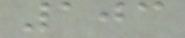103
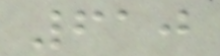610
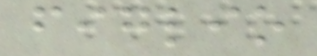figlio
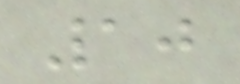10
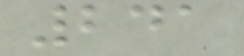241
